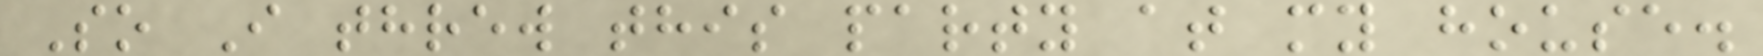So I threw this party at my house.
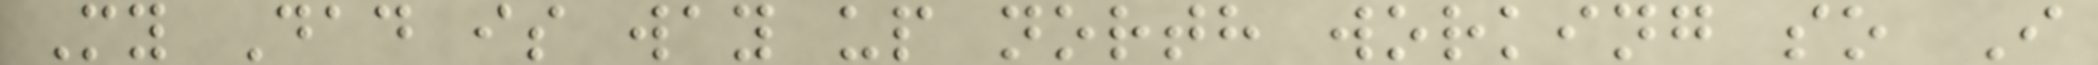My Dad is way up north working so I
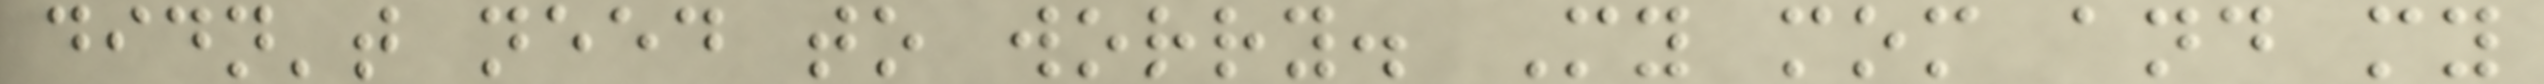didn't need to worry. My mom and my
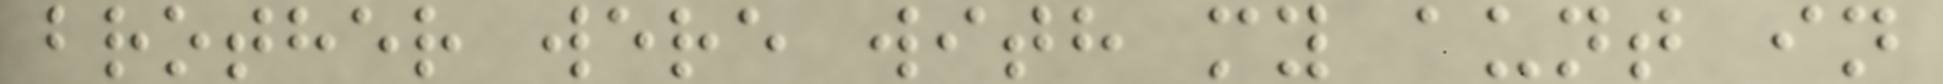brother were with my aunt in
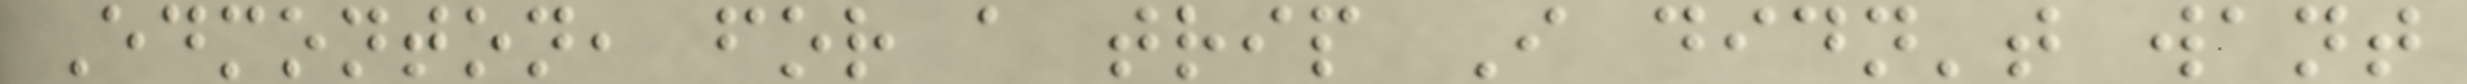Edmonton, for a trip I didn't want
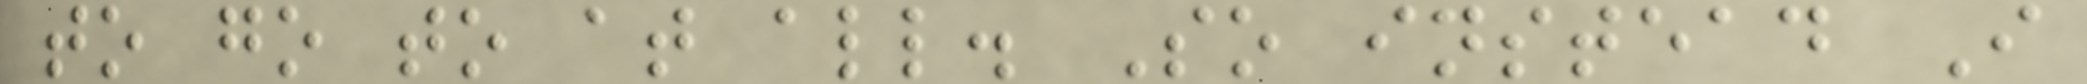to go to at all. So instead I
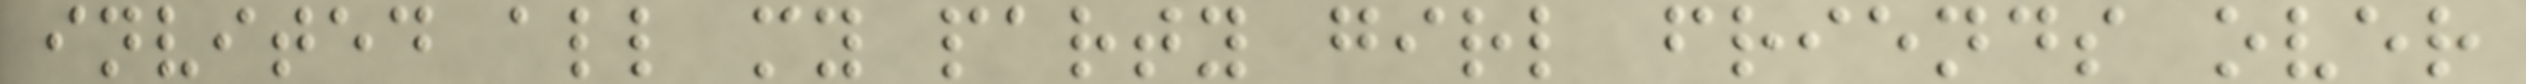invited all my party girl friends over
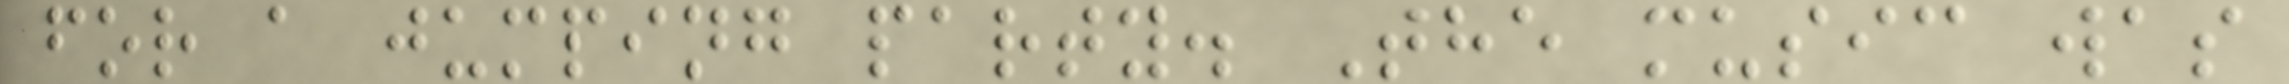for a jumping party. The music was
